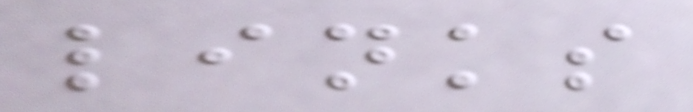links
